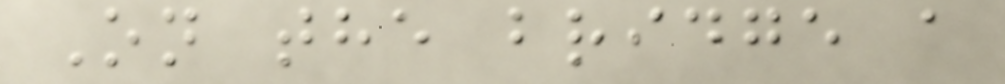On the bridge a
